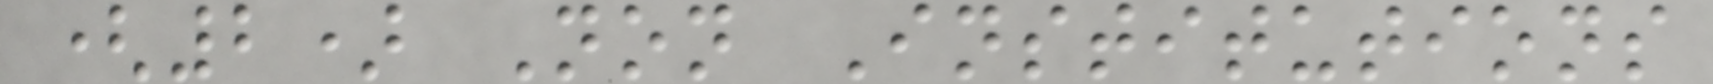(2) Non Institutions
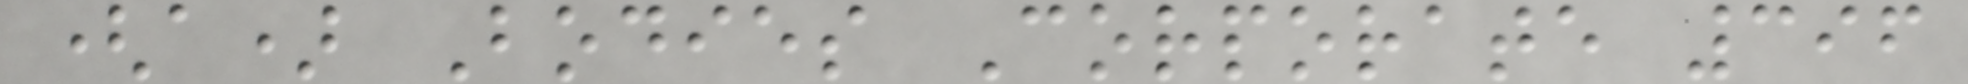(a) Bodies Corporate 396
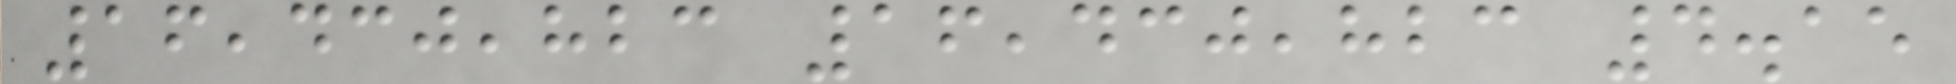16,430,823 16,430,823 4.15
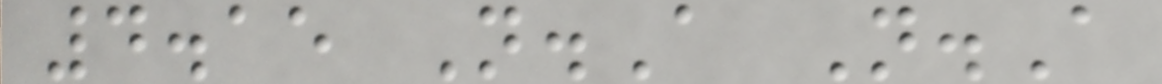4.15 N.A N.A
